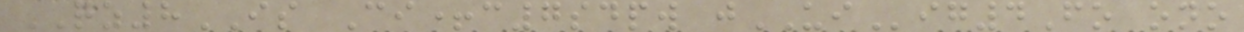QZ8IS Ci+c7sdpw jUIig4Fo ono
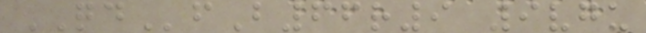QDfB66r9 9vgu
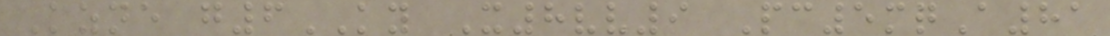Kzne g6KY X8vv9 Pc5mqA81
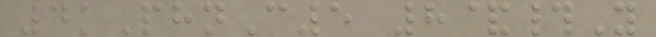4kPhnC5 8&#Y
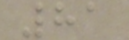81
